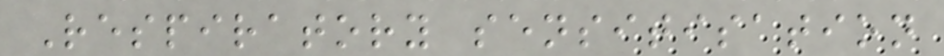Respiratory sensitisation
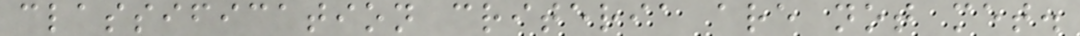classification criteria are not met.
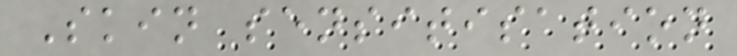Skin sensitisation
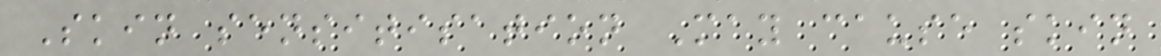Skin sensitisation May cause skin
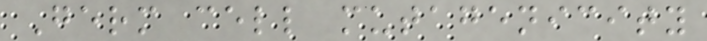Germ cell mutagenicity
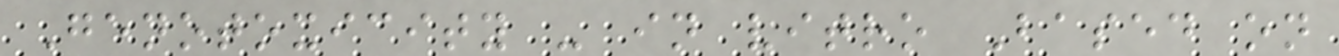Genotoxicity - in vitro Based on
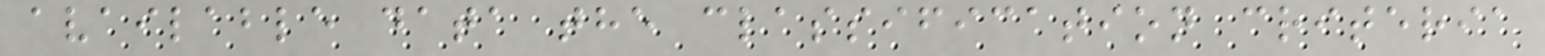available data the classification criteria
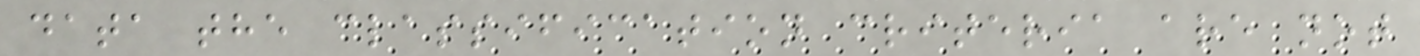data the classification criteria are not
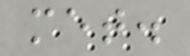met.
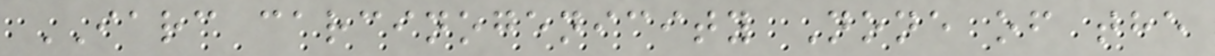IARC carcinogenicity None of the
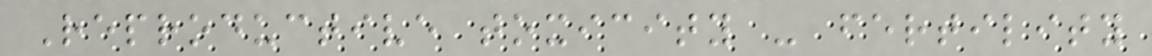Reproductive toxicity - fertility
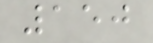150
